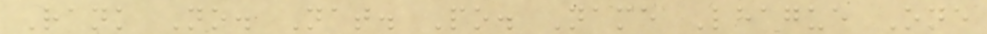Rank No. Nat. Po. Name League One
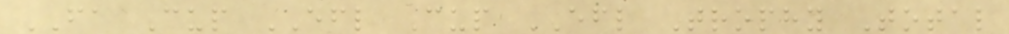FA Cup EFL Cup EFL Trophy Total
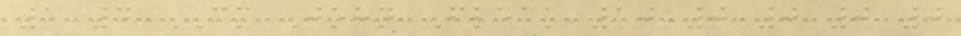1 4 CM John Fleck 10 0 0 0 0
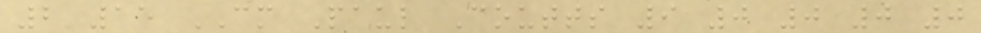2 15 CM Paul Coutts 9 0 0 0 0
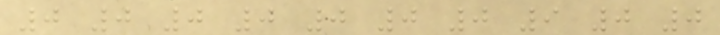0 0 0 0 0 0 0 9 0 0
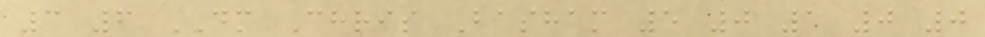3 6 DM Chris Basham 5 0 1 0 0
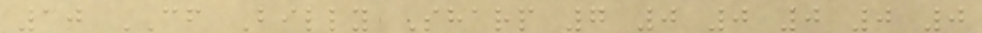10 CF Billy Sharp 7 0 0 0 0 0
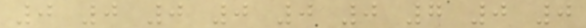0 0 0 0 0 0 7 0 0
